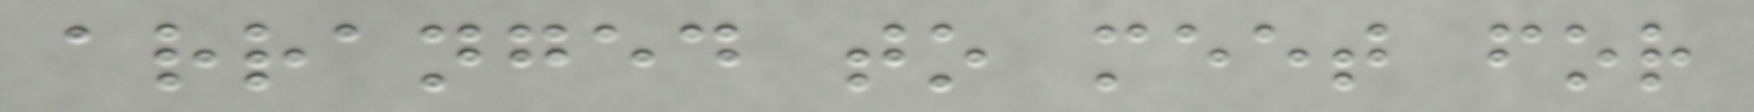arranged to meet for
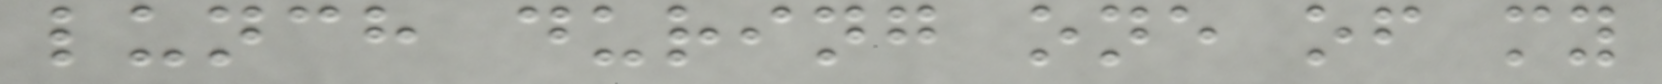lunch during one of my
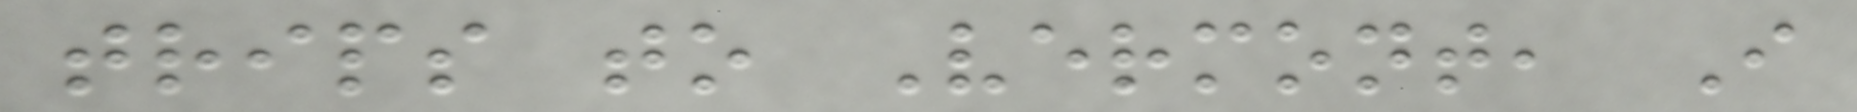trips to Vermont, I
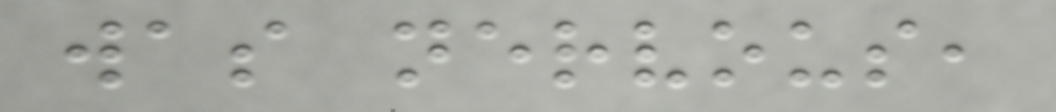was nervous,
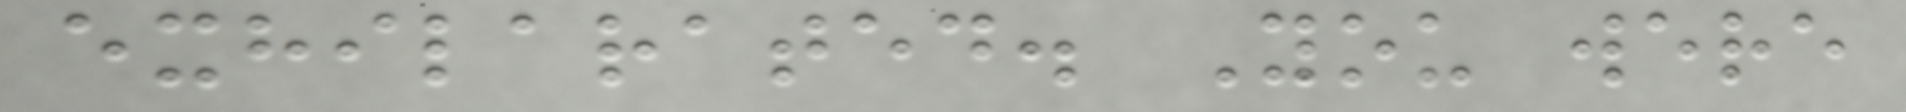exhilarated. You were
